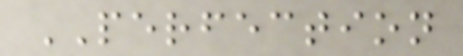PERFECTION
